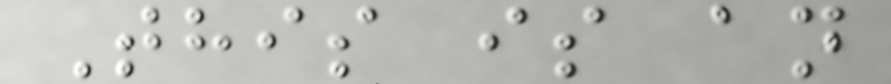This is an
